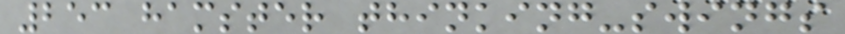253 hamster thinking-swings
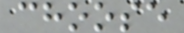choose
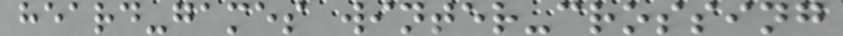heard-games winter-crossing
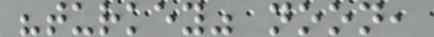"turkey" noon,
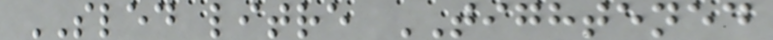SLED litre TIGHTENED
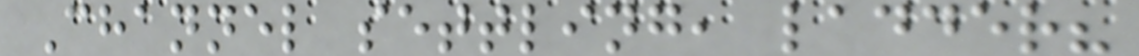Channel settling, ladder?
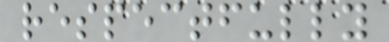respectfully
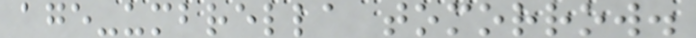age-umbrella tomorrow.
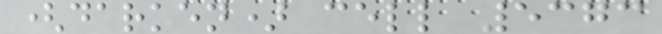(darken) cell 5373
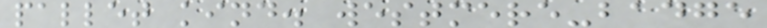pallet kind. westmere-badge
